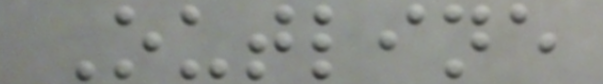Outline
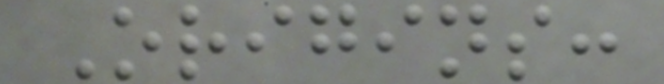Origins:
